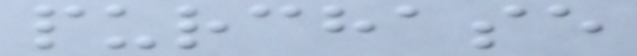purchase
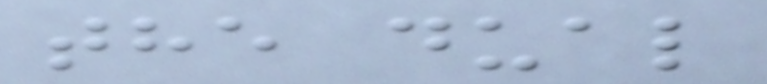the dual
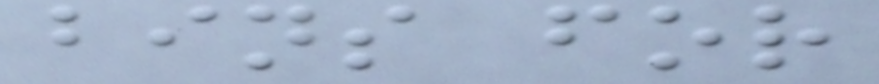bins for
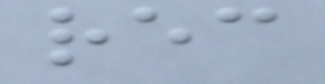rec
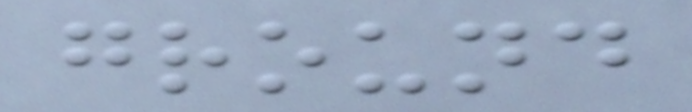ground
